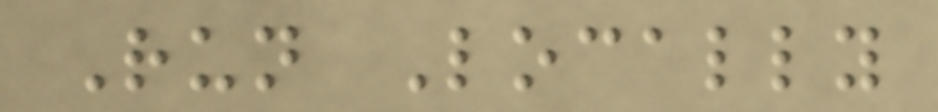Run Locally
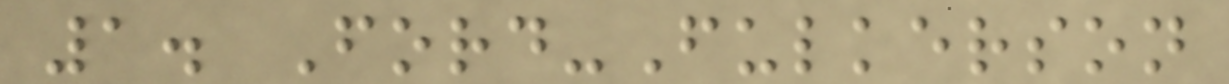1. Ford-Fulkerson
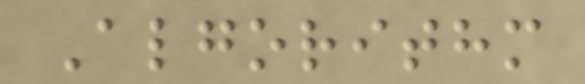Algorithm
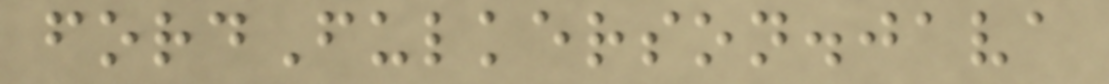fordFulkerson.java
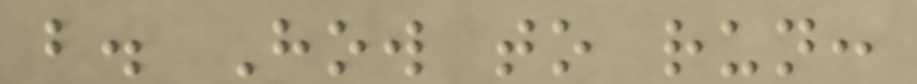b. How to run:
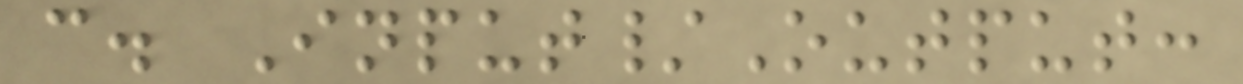c. Input/Output:
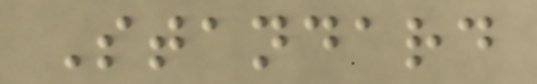Standard
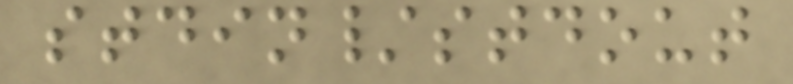stdin/stdout
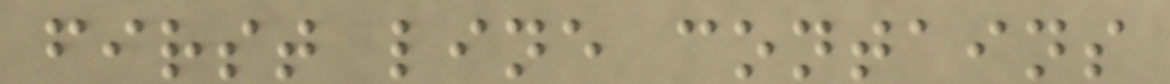first line contains
